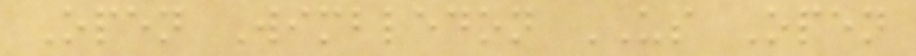Open Wimbledon US Open
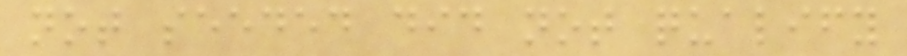not seeded did not qualify
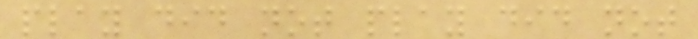play did not play did not
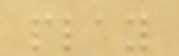play
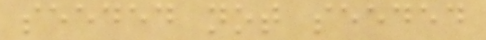seeded not seeded
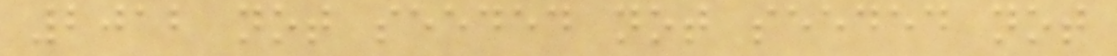2012 not seeded not seeded not
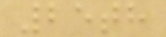25th
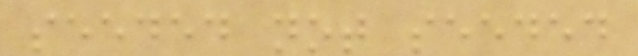seeded not seeded
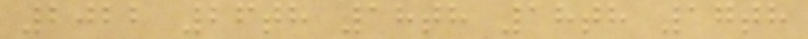2022 26th 18th 18th 17th
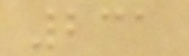231
